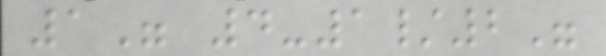1" 4-1/2"
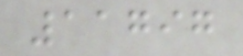11797
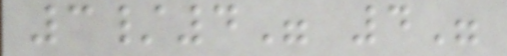3/4" 4"
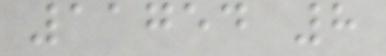11754 8
